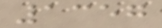1357
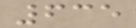635
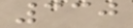330
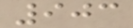903
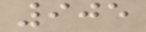905
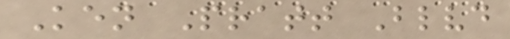Ken Pratt Blvd
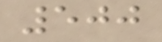500
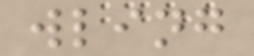wling
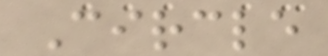Circle
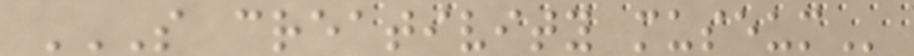S CREATIVITY MUSEUM
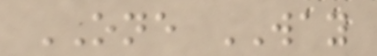ONE WAY
